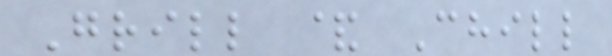Grill & Chill
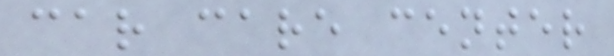car care center
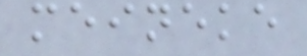meineke
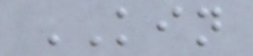KIN
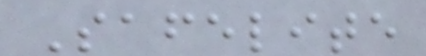Safelite
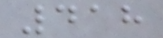418
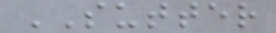SUTTER
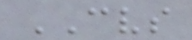CVS
